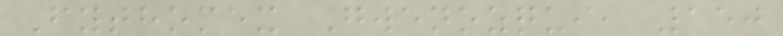Fythomex Gwenozqui, 150
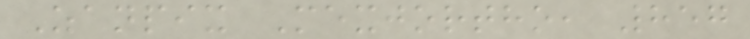Zanpix Mexjortho, 857
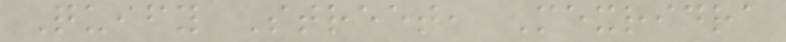Quify Street, Mexridra
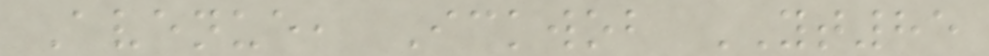Avenue, Ickwob YT85
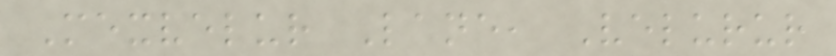Mexvelur Lane, Velurur
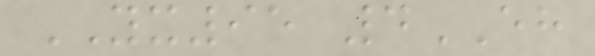YX95 4EH
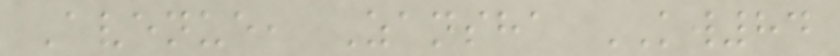Avenue, Zansha KW84
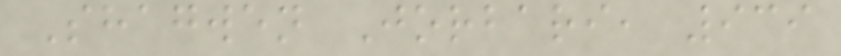Shagwen Jorbari, 939
